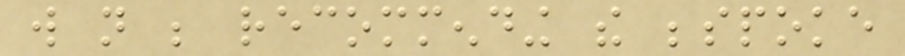will not be recommending the bespoke
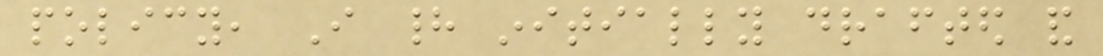policy, I had initially drafted and
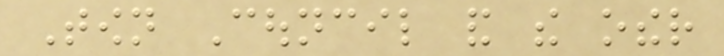Town Council and the other
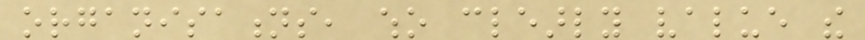organisations, who clearly value the
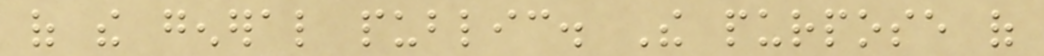of the general public. The purpose of
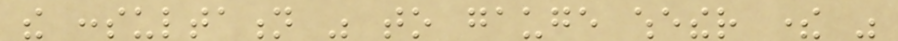the consultation was to gauge whether there was
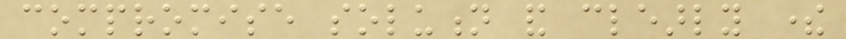compromise solution and clearly there
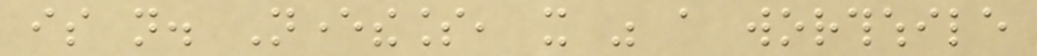is not. Nevertheless, it was a worthwhile
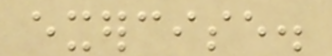exercise.
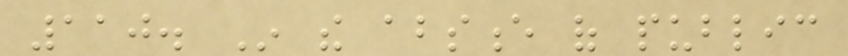110. In the absence of public
